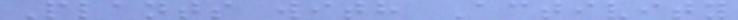Plants with Activity
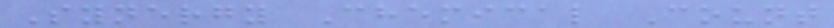Synergy Chemical Count
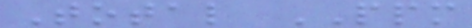Total PPM
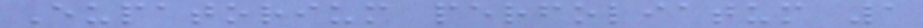Eupatorium perfoliatum 1
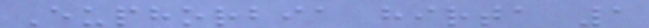Euphorbia hirta 1
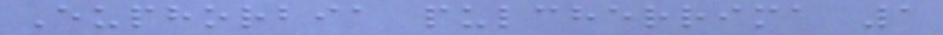Euphorbia pulcherrima 1
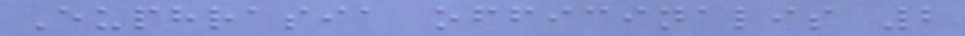Euphrasia officinalis 2
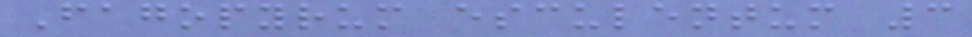Fagopyrum esculentum 3
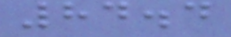84.4
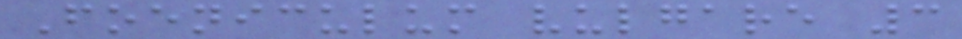Foeniculum vulgare 3
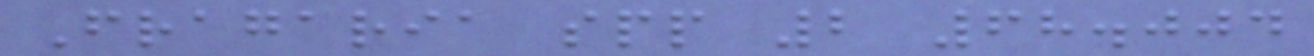Fragaria spp 2 68.004
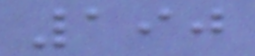190
